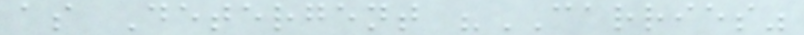as Detergent "CARRIES"
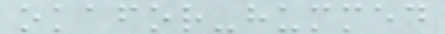okafor-hummed
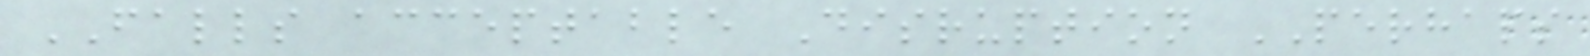FALLS acceptable Disruption PERHAPS
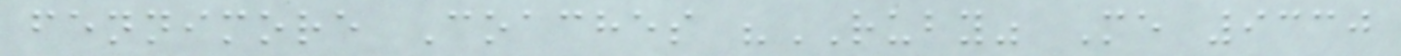fennimore Coaches "RUBY" Me 9330
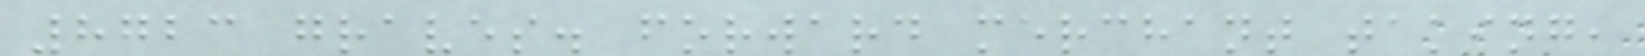8723 graves. forward merchant taking,
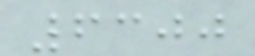6300
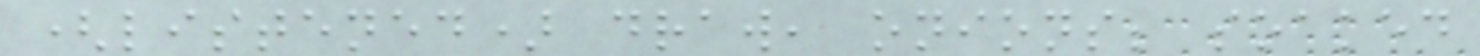(listened) draw, onions; soaked
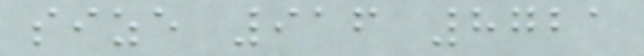size 916 8721
